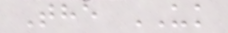The UK
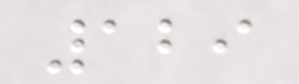129
